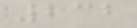232
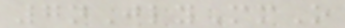7nJlyMmO
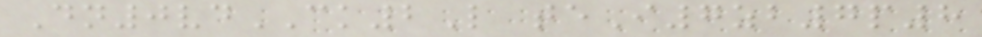Dn0vdCK2L teI7zb7p8
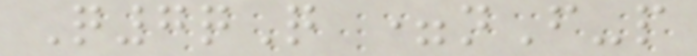Q7qQ =nF-p
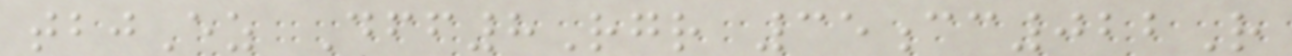tbjEz Dff8Rgr 35cc022R
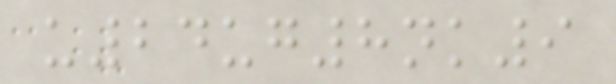u24ug8nk9
